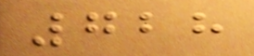728
